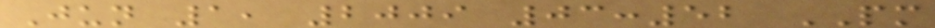Jun 1, 2009 03:52 PM
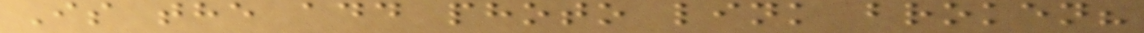Is the add photo link broken?
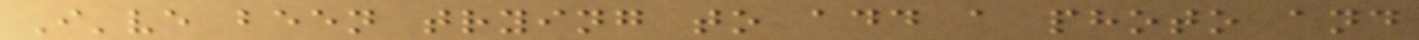I've been trying to add a photo and
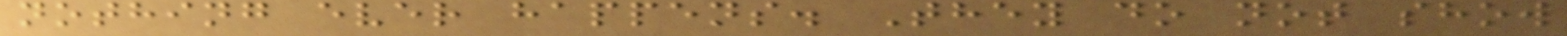nothing ever happens. They do not show
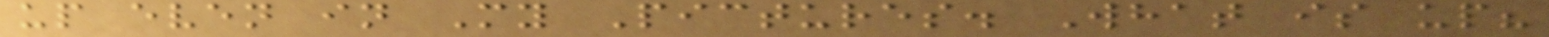up even in My Pictures. What is up?
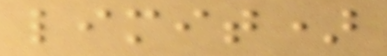limit)
